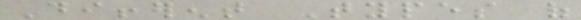Different Types of
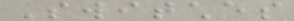Switches
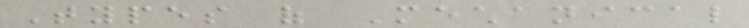Types of Mechanical
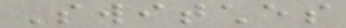Switches
